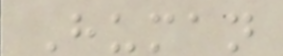Human
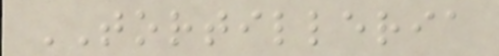TORTILLERIA
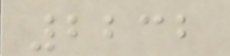2232
